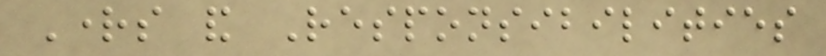Rights and Responsibilities
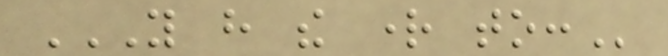YOU HAVE THE RIGHT TO:
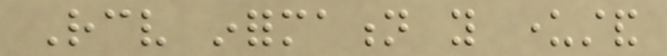Receive information you understand
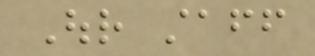Our staff
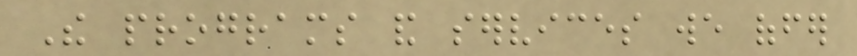The programs and services we offer
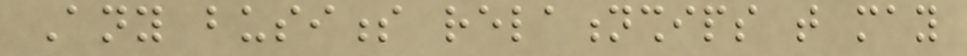Any business relationships that may
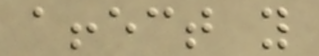affect you
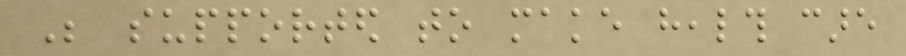Be supported to make health care
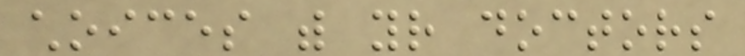choices with your doctors
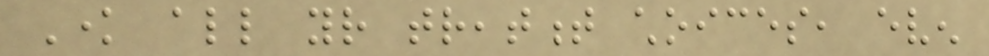Know all your treatment choices, even
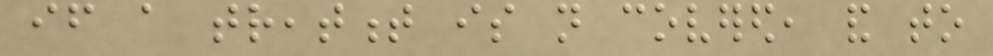if a treatment is not covered, and to
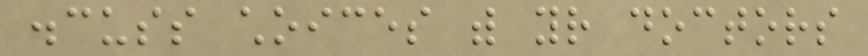discuss choices with your doctors
